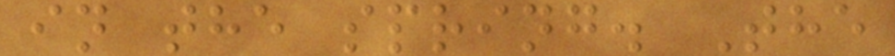in the spring. The
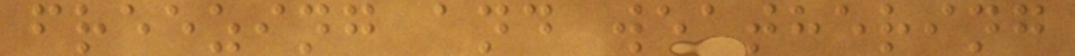freezing and weathering
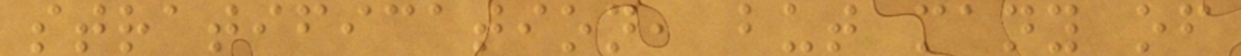stratification, but many of
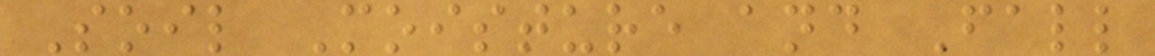Soil Moisture and Fall
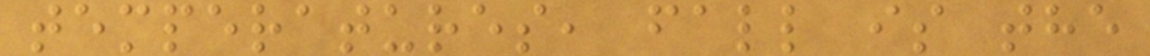temperatures, fall is the
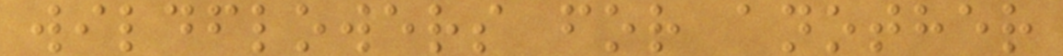wildflowers for another
